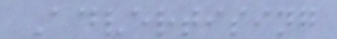Advertising
